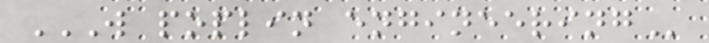W POPLIN ENGINEERING
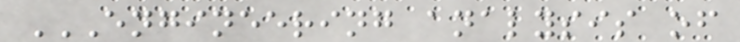ENGINEERING ANALYSIS OF
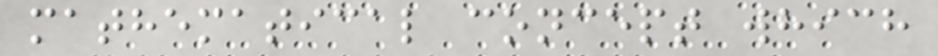mathematical concept which
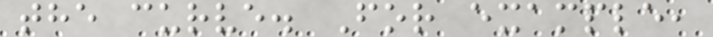the curve. For example,
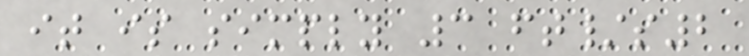it is simply 3 ft/s2
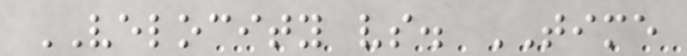VELOCITY vs. TIME
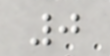0
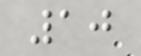10
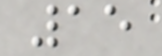15
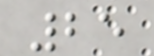25
